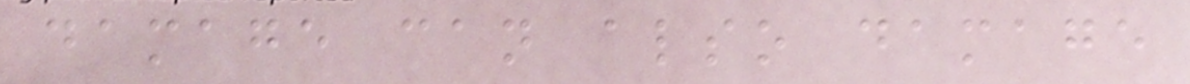damage can also damage
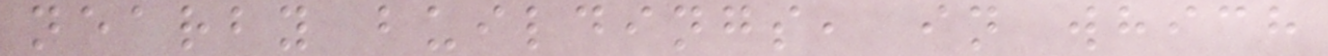nearby buildings, in which
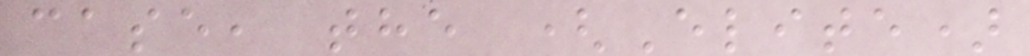case, the (Elite)
